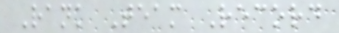Rank Team Record
